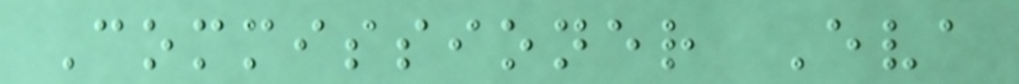Commissioner Eva
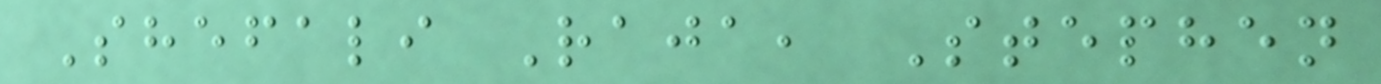Shefali Raja, Stephen
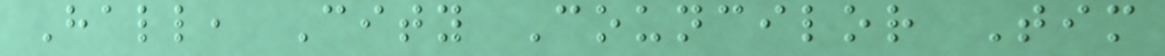Hall, City Councilor Tim
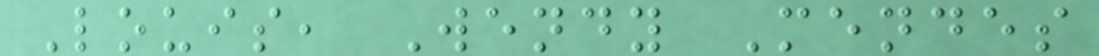Louis, Wendy Mendes
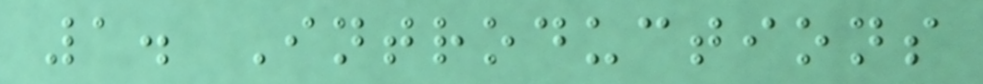1. Introductions
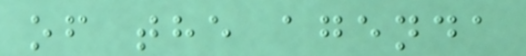of the agenda
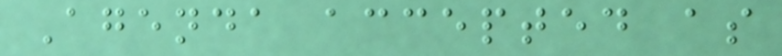Agenda accepted as
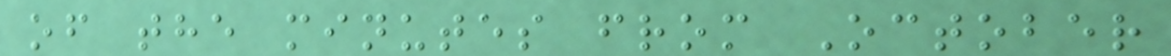of the minutes from October
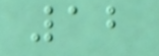12
